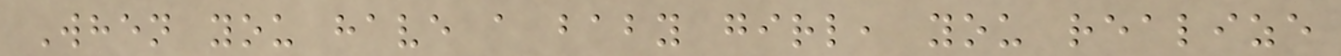When you have a baby girl, you realize
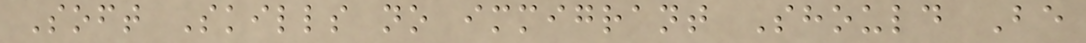Soft Skills no immigrant Should Be
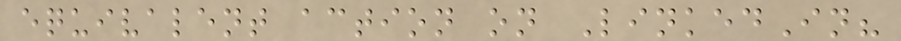equivalent action on LinkedIn?
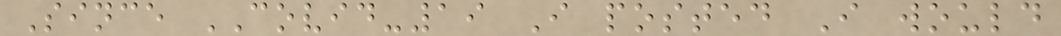Since COVID-19 I posted I would
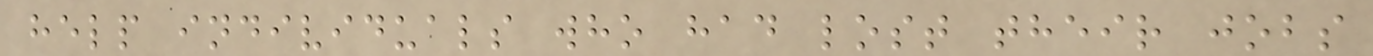help individuals who had lost their jobs
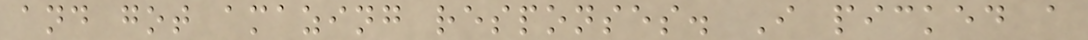and got amazing responses. I picked a
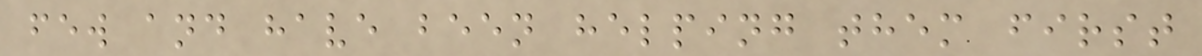few and have been helping them first
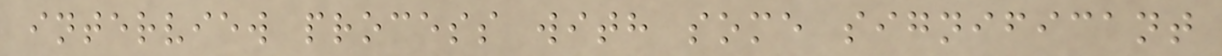interview process with some significant
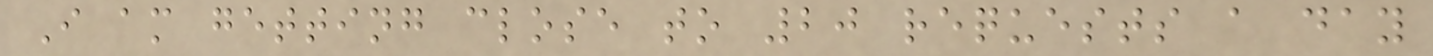I am getting close to 20 requests a day
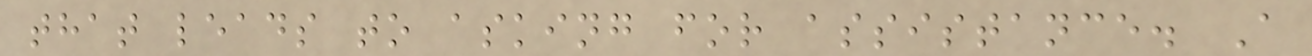that leads to asking for assistance. A
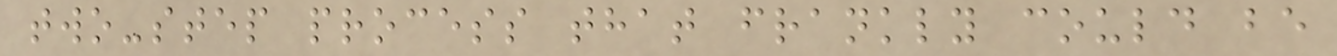two-step process that frankly could be
